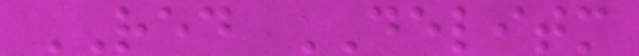RED DELITM
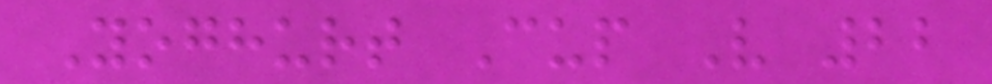Yoghurt Cup V 22
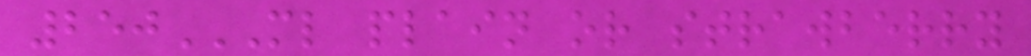250ML PLAIN OR STRAWBERRY
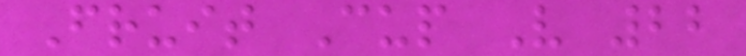Fruit Cup V 22
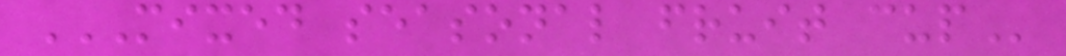MIXED SEASONAL FRUIT CUP
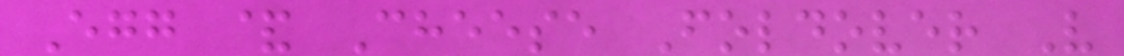Egg & Cheese Foldover V
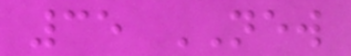35 NEW
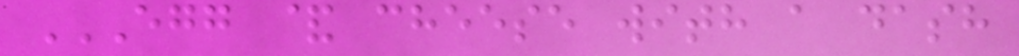EGG & CHEESE WITH A DASH
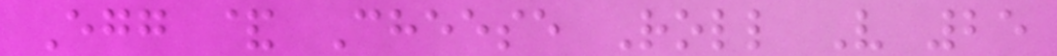Egg & Cheese Roll V 25
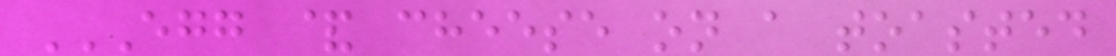EGG & CHEESE ON A TOASTED
